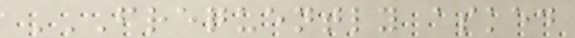FREQUENTLY ASKED
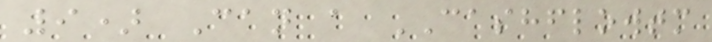9) Can a CASHFLOWTM
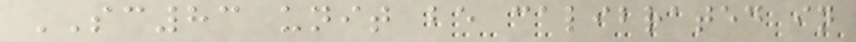SC83 unit be calibrated in
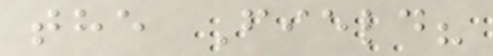the Field?
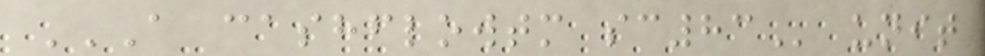A CASHFLOWTM SC83 unit
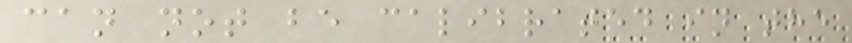can not be calibrated in the
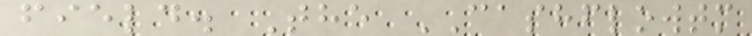field. The CASHFLOWTM
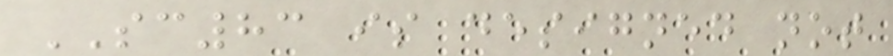SC83 is designed not
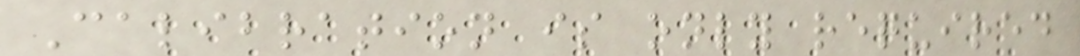Calibration is only required
